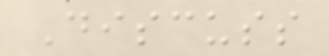Discuss
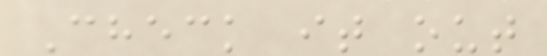Check it out
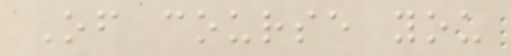Of course you
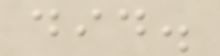did.
